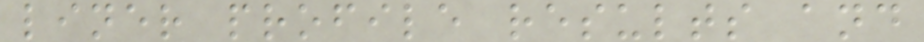liner profile results and
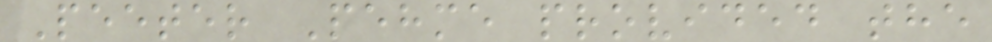Peeter Pehme provided the
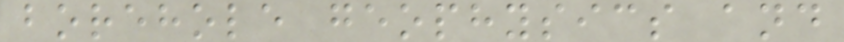borehole geophysics and
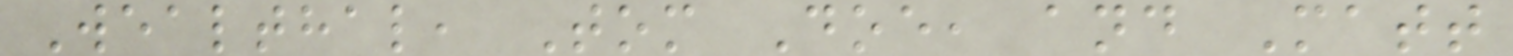Wealthal, Tom Doe, and Matt
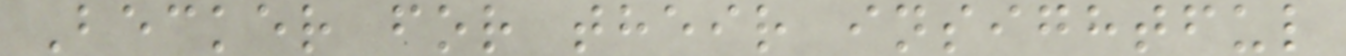Becker for their insightful
